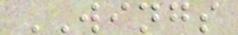WINGS
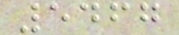5467
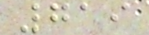719
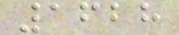1628
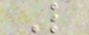L
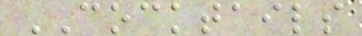COCKTAILS
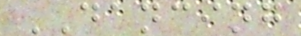DANCING
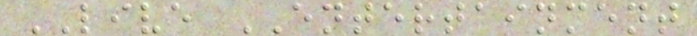LIVE ENTERTAINMENT
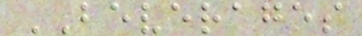BEVERAGES
